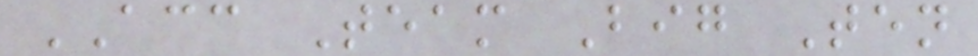ACC Team Big Ten
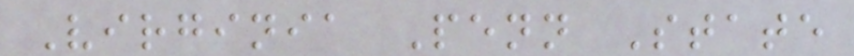Virginia Penn State
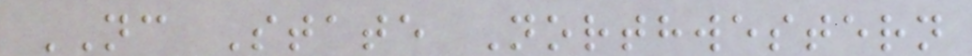NC State Northwestern
